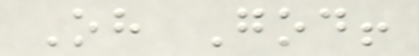Oh God!
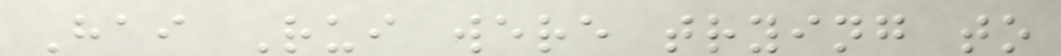Hai Rui were trying to
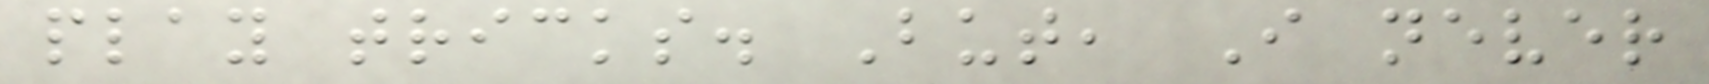play tricks. But, I never
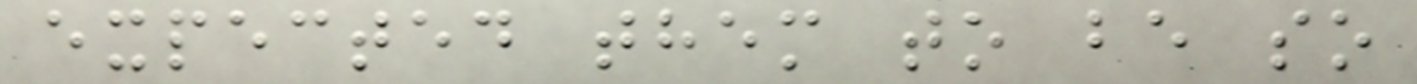expected them to be so
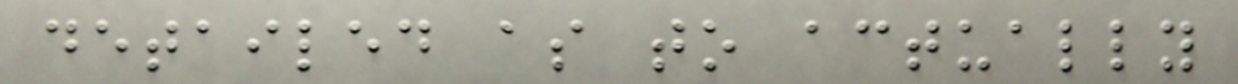detailed as to actually
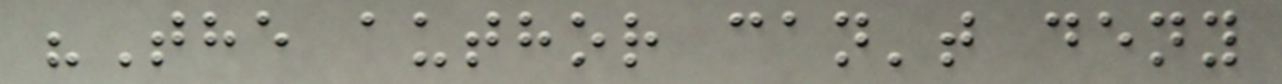"The author can't deny
